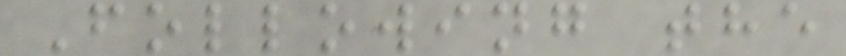Following the
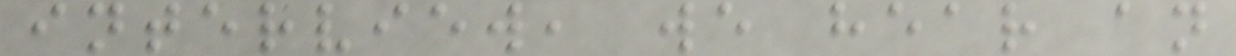interview, we hear an
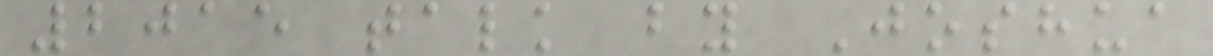2015 talk by Joshua
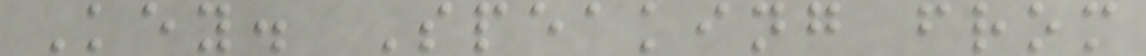Key. Speaking from
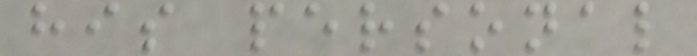his personal
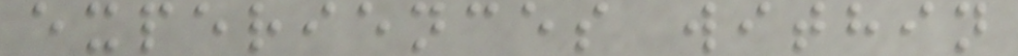experiences within
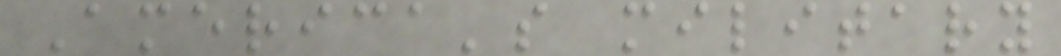America's military
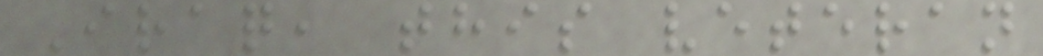Iraq, this veteran
